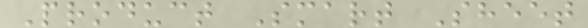Product Smart Sheet
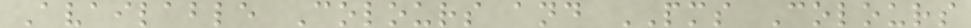Available Colours and PMS Colours
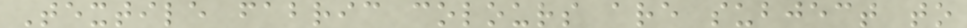Textile fabric colours are subject to
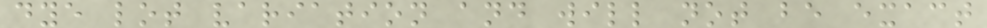dye lot variation and will not be exact
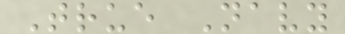True Navy
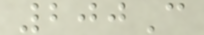200C
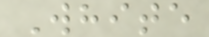White
